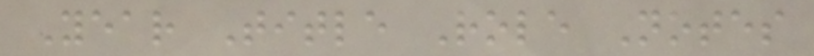Year Title Role Notes
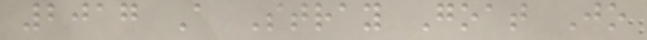2017 A Stray Goat Jo
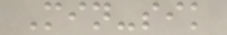Min-sik
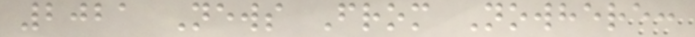2021 News From Nowhere:
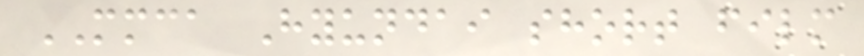MMCA Hyundai short film
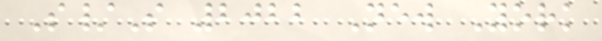S/S 2022 New York
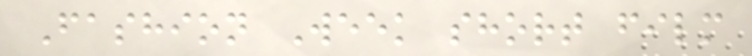Fashion Week short film
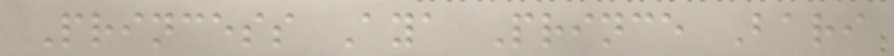Princess Aya Prince Bari
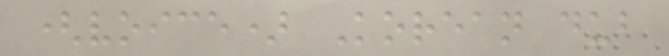(voice) Korean dub
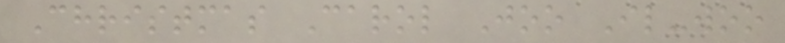Christmas Carol Joo Il-woo
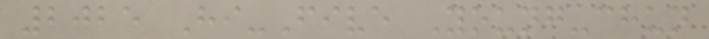2025 Hi-Five Young-chun
